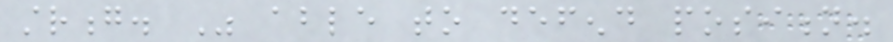strong. Was able to defend position.
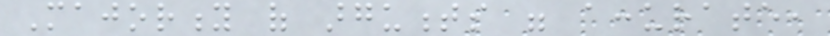Majority of arguments were accurate,
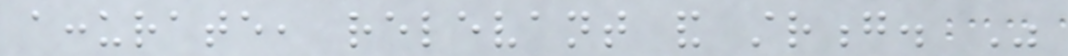accurate, relevant and strong. Was
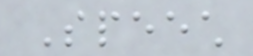Speech
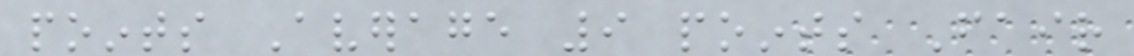points Average 9 points Fair
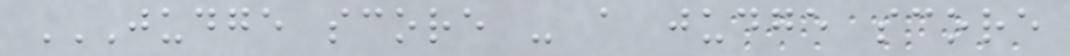JUDGE SCORE - A JUDGE SCORE
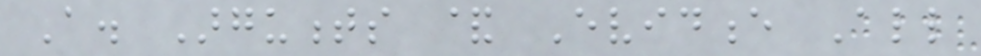A. Arguments & Evidence All
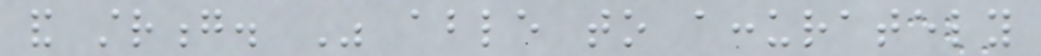and strong. Was able to accurately
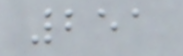251
